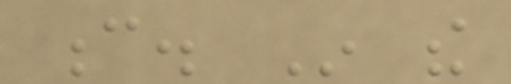c. In the
